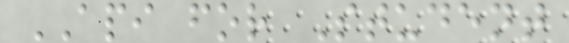API for Student
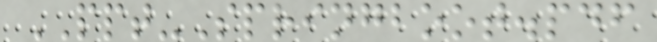PPT-Springboot.pdf
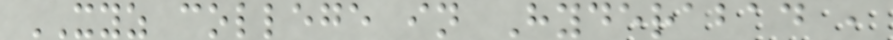XYZ college in Hyderabad ,
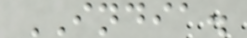INDIA.
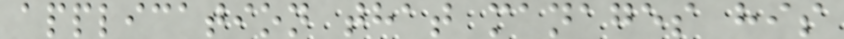application that manages his
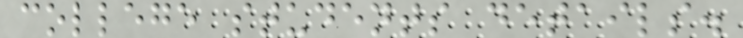college students details.
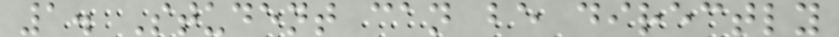1. Student can be directly
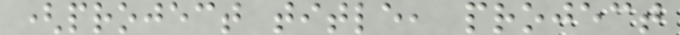(project title, project
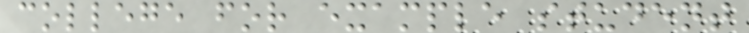college for example student
